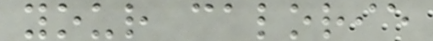your calorie
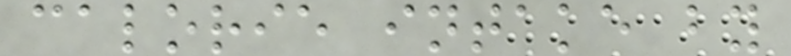calorie intake by
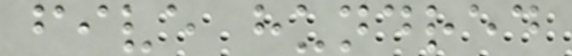five hundred
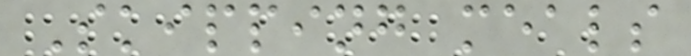Skipping meals
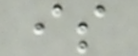is
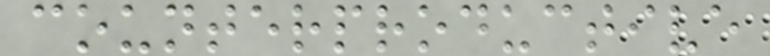counterproductive
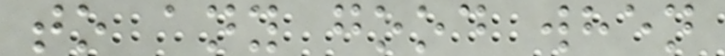to any good when
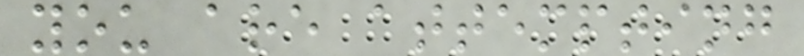you are attempting
